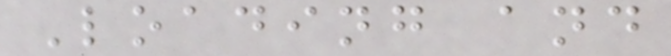Loading and
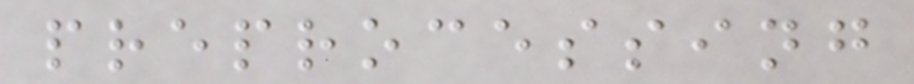preprocessing
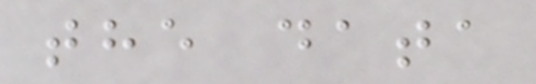the data
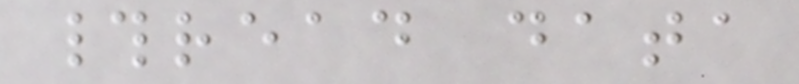#read data
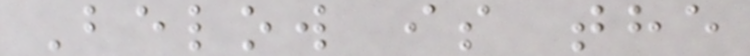Below is the
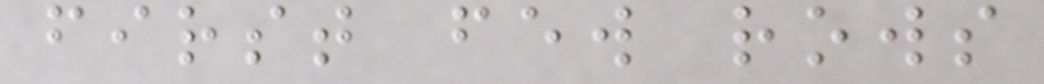first few rows
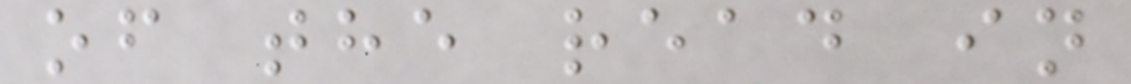of the read in
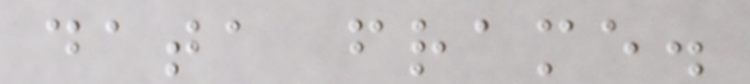data frame.
